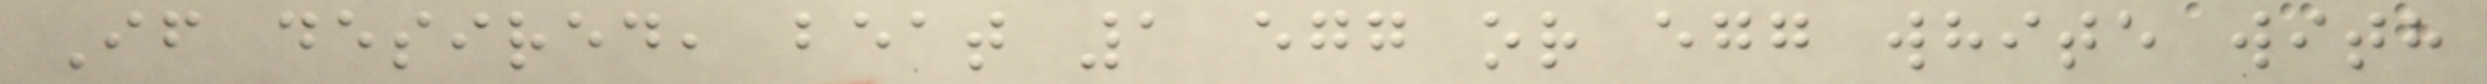If desired, beat 1 egg or egg white with
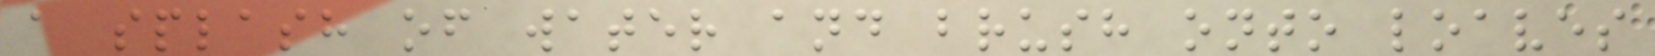a splash of water and brush onto loaves
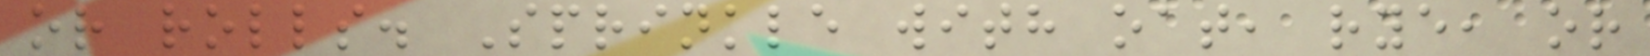or rolls. Sprinkle with oat, rye, or
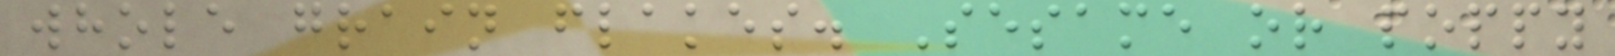whole grain flakes. Sesame or poppy
